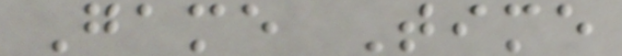Game Time
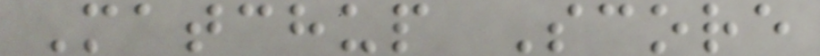Matchup Score
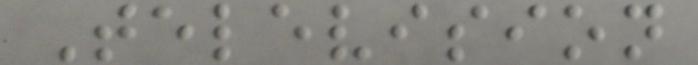Television
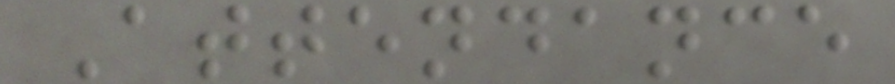Attendance
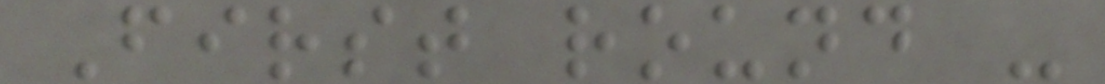First round -
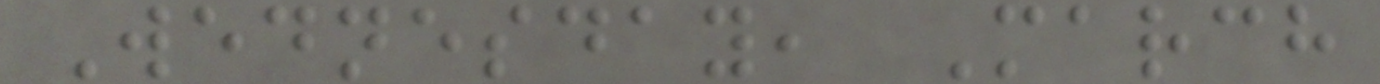Wednesday, March
